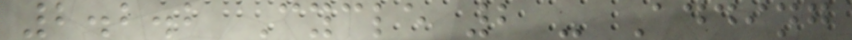2.2.2 Cycle 2 - Adding
